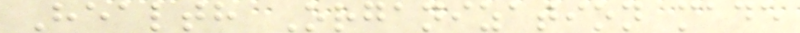Health Organization made
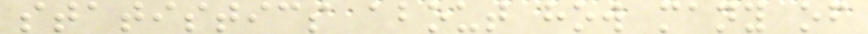statistics about how many of
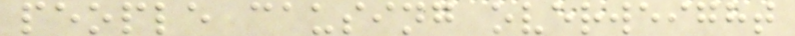people causing overweight
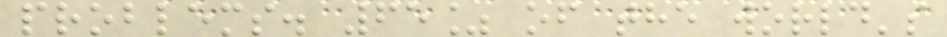problems. 65% of the world's
